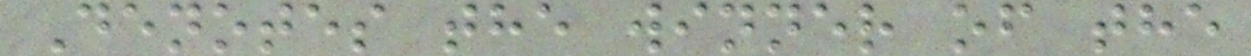Denotes the winner of the
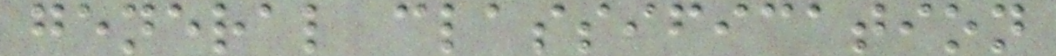general classification
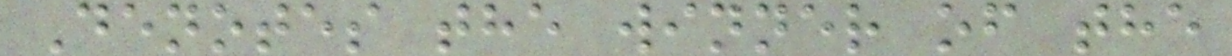Denotes the winner of the
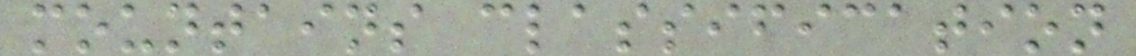mountains classification
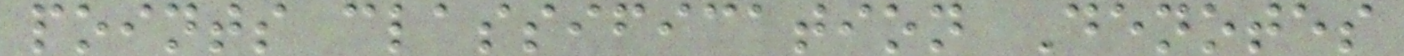points classification Denotes
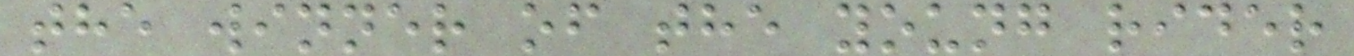the winner of the young rider
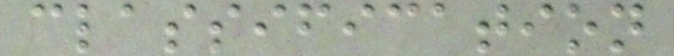classification
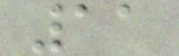11
